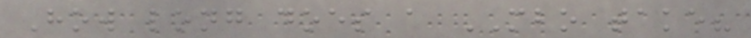How long does a MBO take?
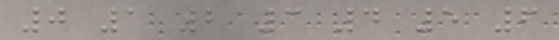0 1 2 3 4 5 6
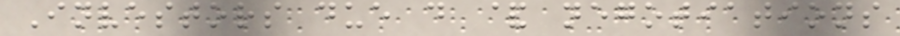Investors due d & negotiations
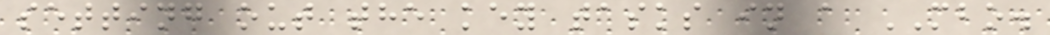setting out the key tasks in a MBO.
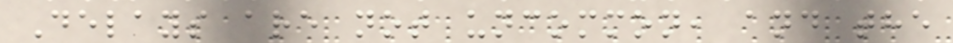Delays are not uncommon, and the
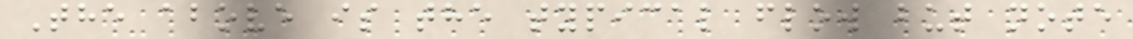The above is the typical flow but note
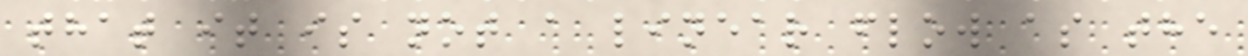that it is not a linear flow as the
